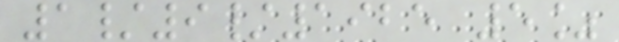1/9/1925 5%
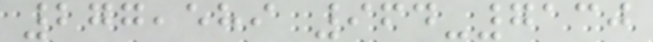277,589 964-7130
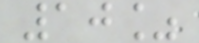10%
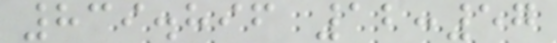839.896 12:57
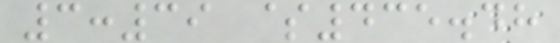3:39 $435.48
